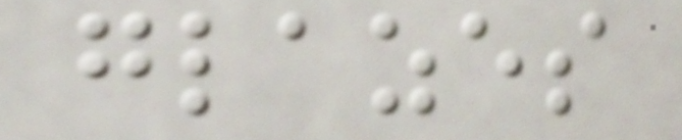glazes
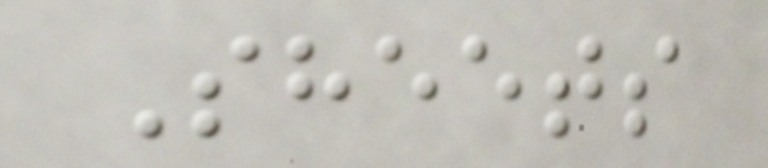Sheets
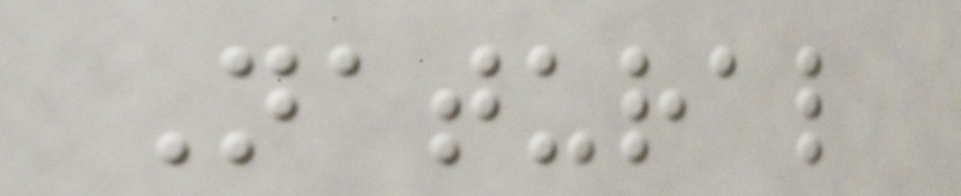Natural
